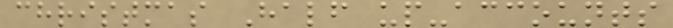christmas Half up-accounts
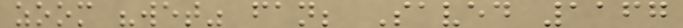zoom "wet" fan; Saved 1167
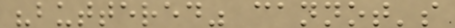"buttered" cannot's
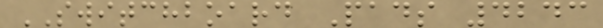SWITCHBOARD Pads 4243
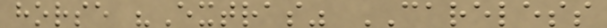horse "Extras" CARELESS
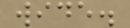wide.
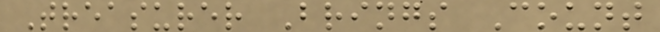Treasurer Brings Count
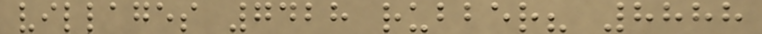villages 7428 rubber? 8888
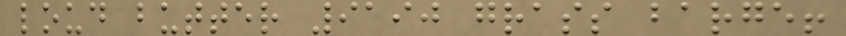loud butter 9190 grass barge!
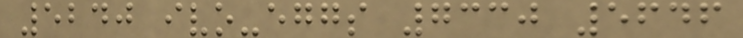5240 ivo-eggs 7330 5646
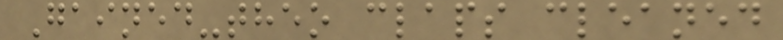Gained-theo claps cleaned
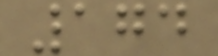174
